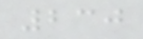230
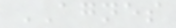AGNES
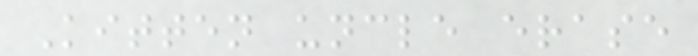Kitten uncle erase
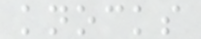knocks
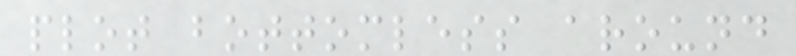plot bottomless around
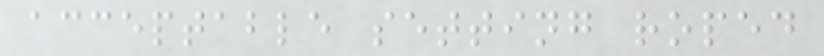acceptable setting roped
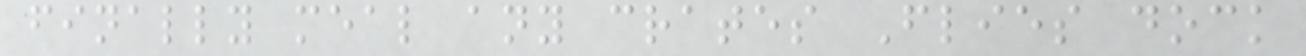finally meal any crates Flies dock
